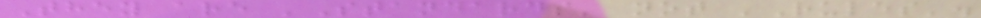They are 'Standards' not 'Rules'.
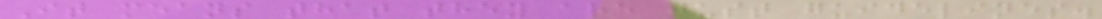It means that they are just guidelines.
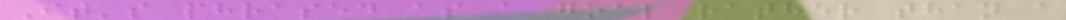It's phrased as a goal rather than a
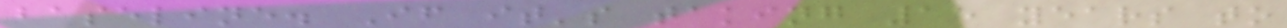baseline. If it's taking 15 years to
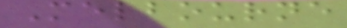Melbourne
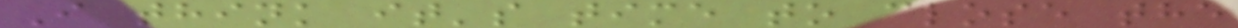I think it's time to close the
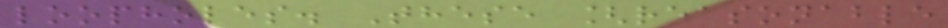loopholes. These [reasonable
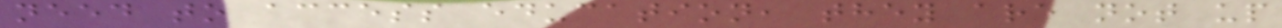need to access education, they are not up
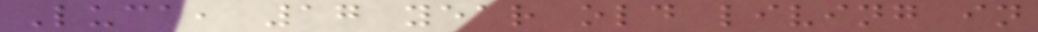Luca, 17 year old living in
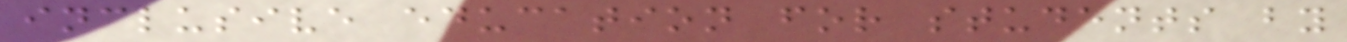inclusive education for students by
